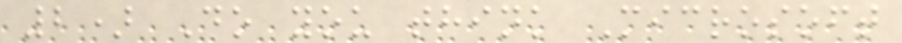2) Do you think Microsoft
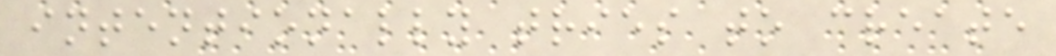intentionally tries to create
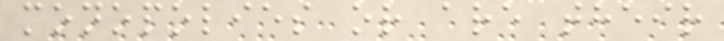monopolies or are their
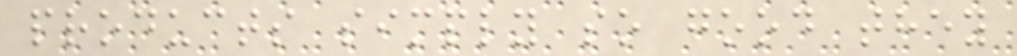products simply so good they
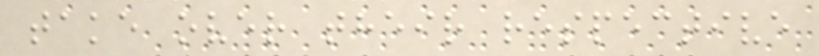take over their respective
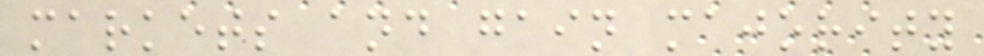markets and gain majority
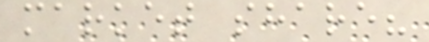market share?
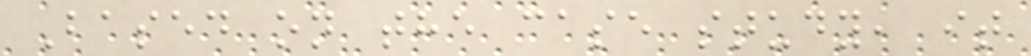Based on the case study, it
